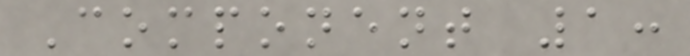Component 1:
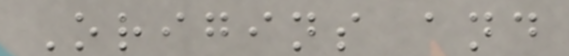Origins and
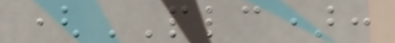(PLC):
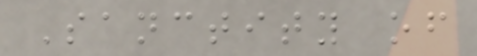Sanctity of
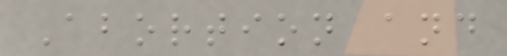Abortion and
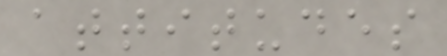attitudes
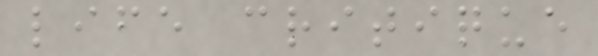life critique
